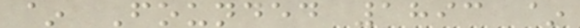~ Founded 1893 ~
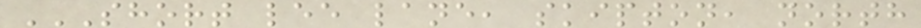SHORT LEE LANE, SKIPTON, NORTH
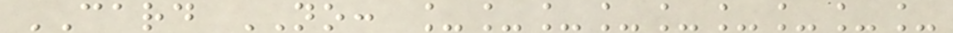CARD NO: _________
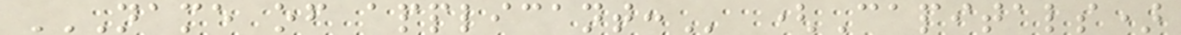NAME OF APPLICANT: (Capitals)
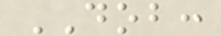DOB:
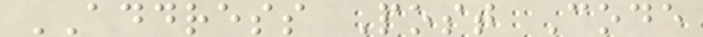ADDRESS Post Code
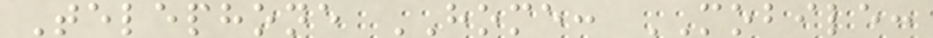Telephone HOME: MOBILE:
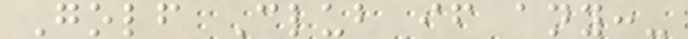Golf Club if any:-
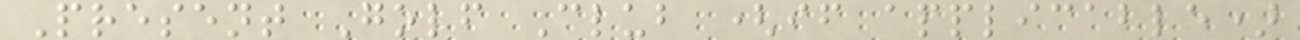Present Golf Club (if applicable)
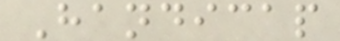Handicap
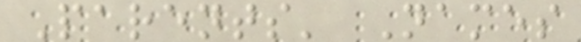Parents' Names
